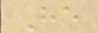He
